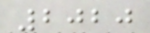2020
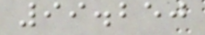99.250
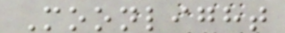Moonlight
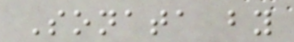Sonata by
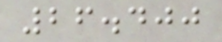26.400
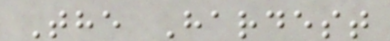The Hardest
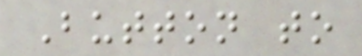Button to
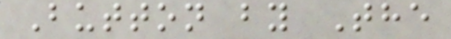Button by The
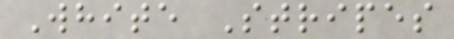White Stripes
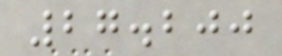27.200
